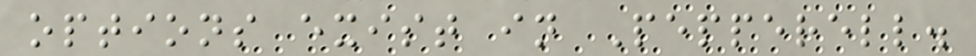options exist in Pepperell.
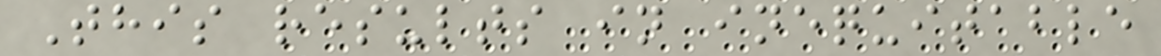This results in inequitable
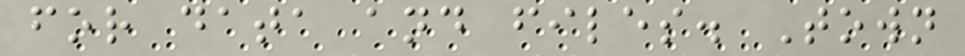for data and files. Town
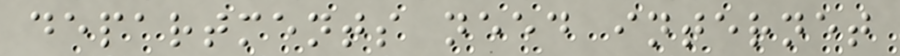departments need internet
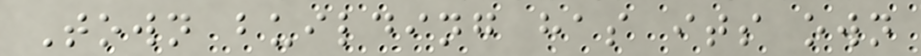Town building has its own
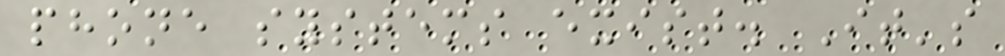phone systems exist. It's
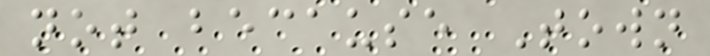not because Town
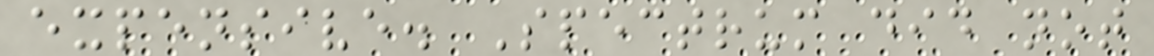expensive. Spectrum did not
